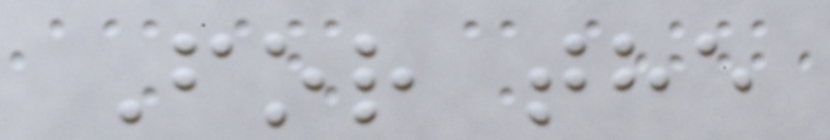For the
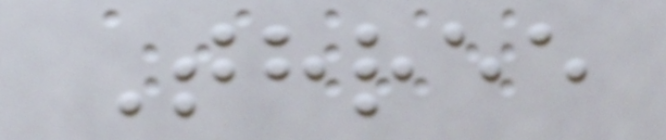Three
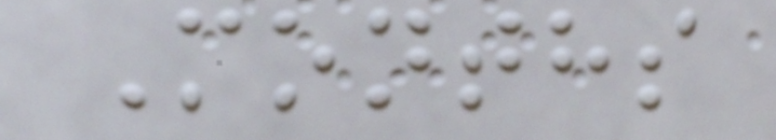Months
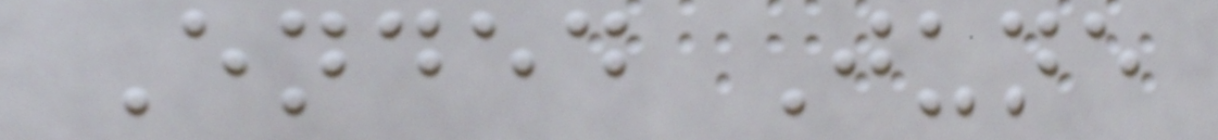Ended June
